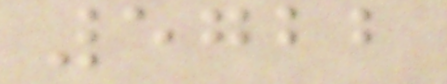5722
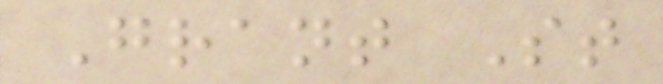Grant St
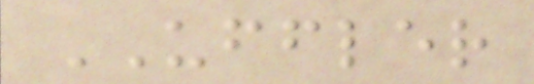UFFLER
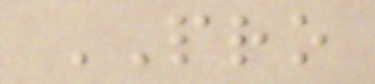PRO
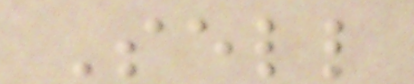Sell
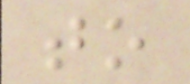to
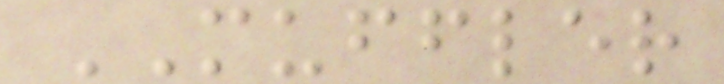MUFFLER
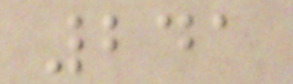241
